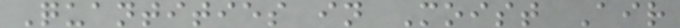Quantities in Moist Air
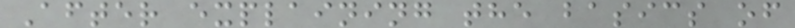After explaining the basics of
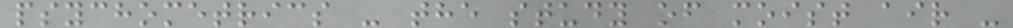psychometrics - the study of moist air -
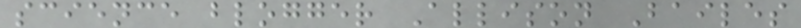science blogger Allison Bailes
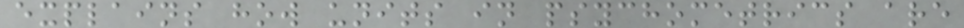explains how units in psychometrics are
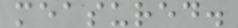measured.
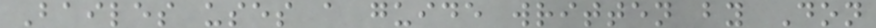Bailes uses a guide written by Don
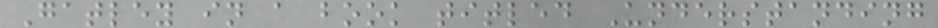Gatley in a book titled Understanding
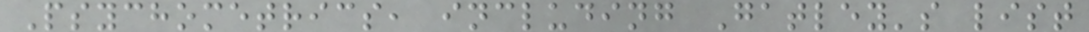Psychometrics, including Gatley's list
